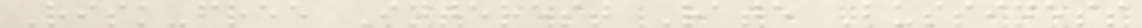Risk-free Interest Rate Bussiness
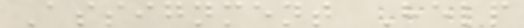Assignment Help
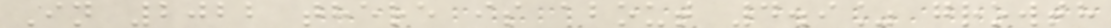In 2022 there is about 4.9% growth
